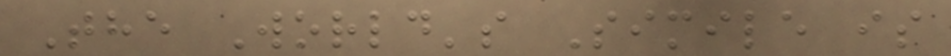The World's Simile is
